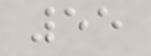55
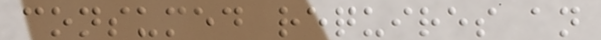consumed requires an
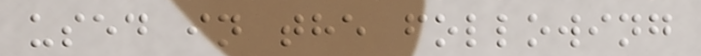used in the following
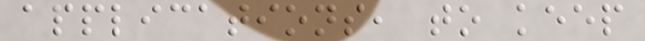applications, to keep
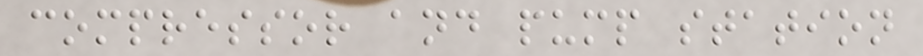compressor and pump station
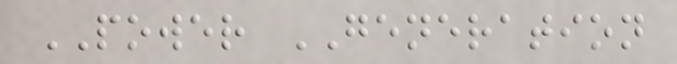POWER GENERATION
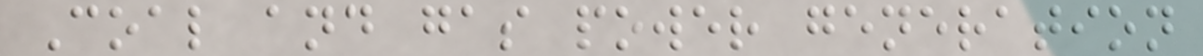Coal and gas power generation
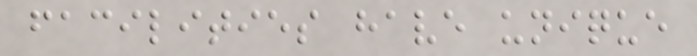facilities have unique
